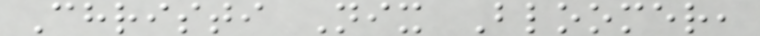Christi Nix Bloomer,
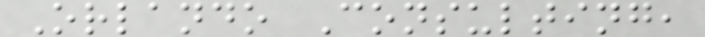Orlando Consulting,
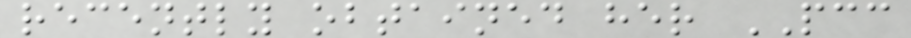recently obtained her PCC
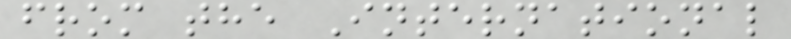from the International
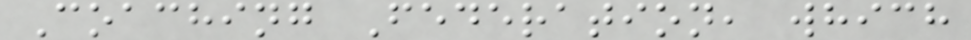Coaching Federation, which
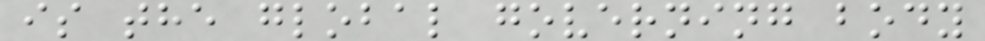is the global governing body
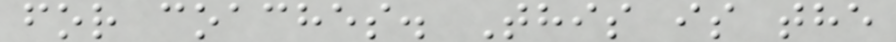for coaches. This is the
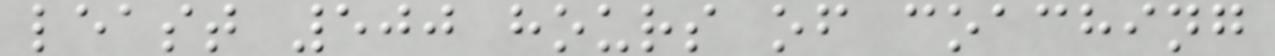least 500 hours of coaching
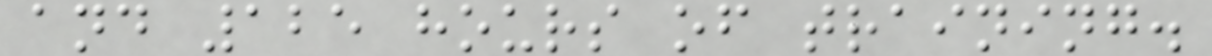and 125 hours of training.
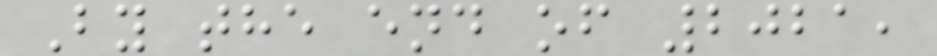By the end of 2021,
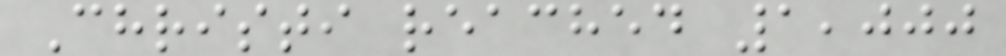Christi reached 1,000
